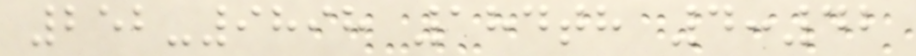252-9898 184th 4:42
